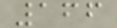166
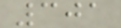301
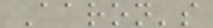Aaron's
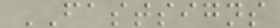FASTSIGNS
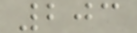203
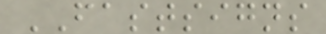FASTSIGNS
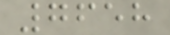7658
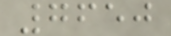7650
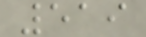519
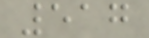517
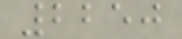2250
